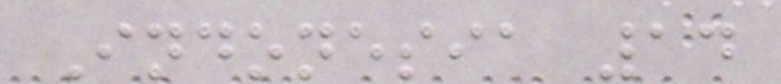Indonesia 14
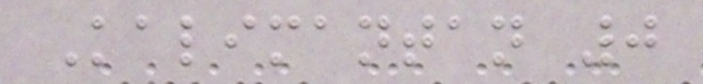Kalimantan 0
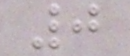0
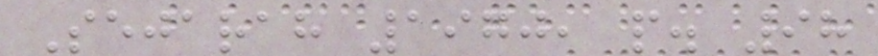Sejarah 1970, p. 98
